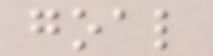goal
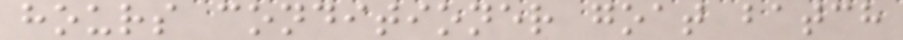hours conditioner goat batch
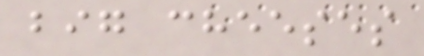big cheeses
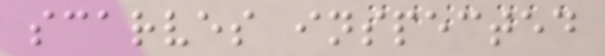scarves inspected
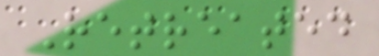Retreated
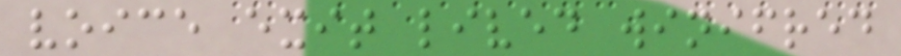voice exit lived winifred
